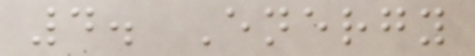4. Energy
